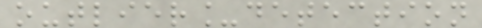outlier_detection
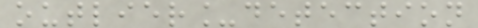outlier_detection
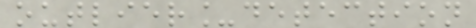outlier_detection
